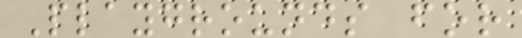Playgrounds for
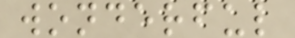wonderful
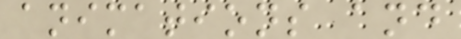animations and
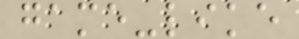game-like
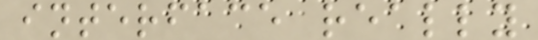interface really
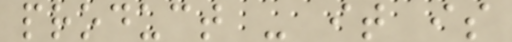product - it is
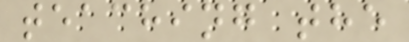teaching the
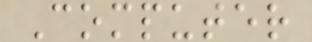Computer
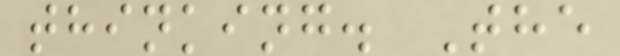thinking. The
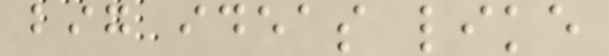big ideas like
